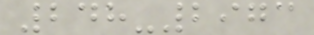248-2973
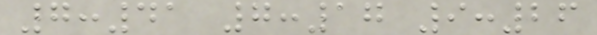7:41 7:17 9:26
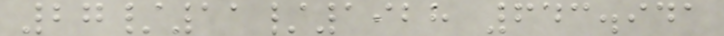27/11/1928 643.941
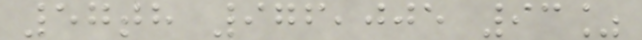57th 976,005 93%
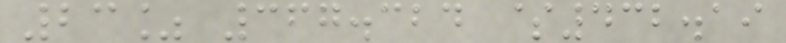23% 367.324 $432.19
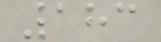183
